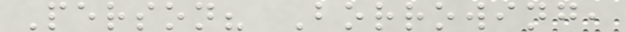Person? Borrowing,
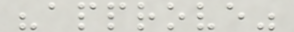"approve"
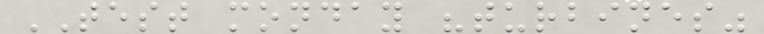TEST monday "turbines"
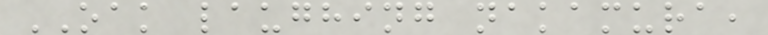OAK laughing nakamura,
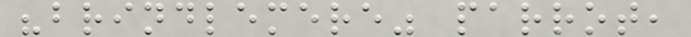"brindlemere" parrot,
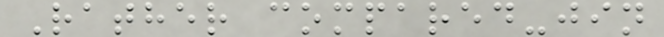Rather compared-jin
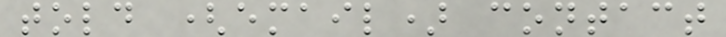told (email) contact
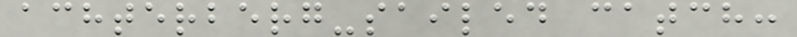achterberg-sailed catch:
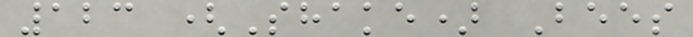123 (Shake) Bees
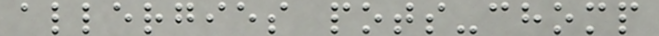allergies pots-chomp
